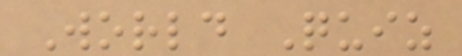World Quiz
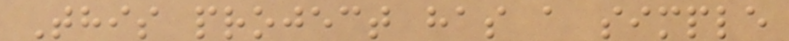This project has a simple
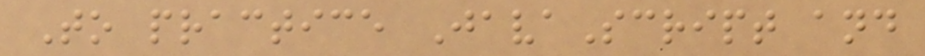To practice JavaScript and
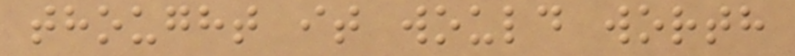thought it would worth
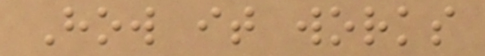How it works
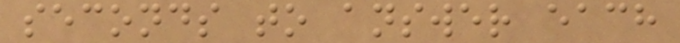seconds to answer each
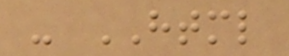- HTML
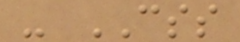- CSS
